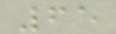65
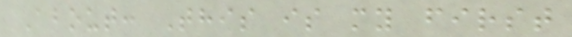About: This is my first
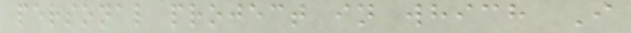personal project in which I
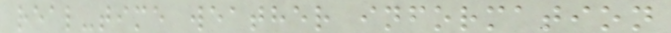real-time weather information
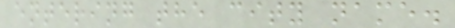entering the city name.
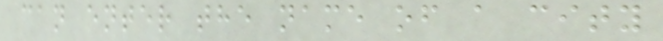can enter the name of a city
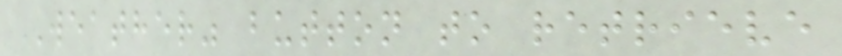Weather" button to retrieve
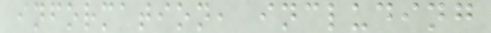information, including
